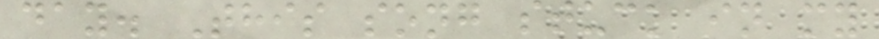day. This song stuck in my
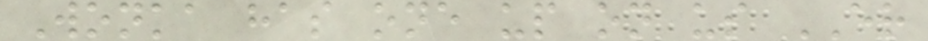Wonka has one up on us ER
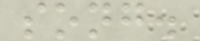song.
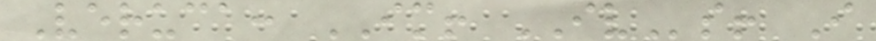Veruca: IM! IVs! I
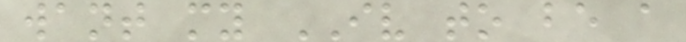want my IV to be a
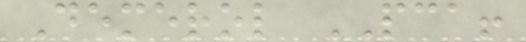Demerol PCA!
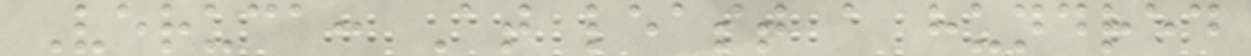Veruca: At least a hundred
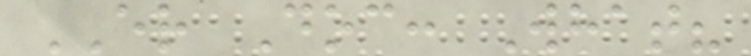ER Doc: What?
